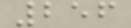256
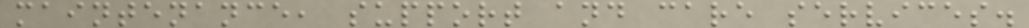maintenance, support and care services.
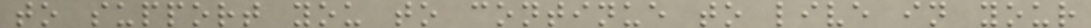to support you to continue to live in your
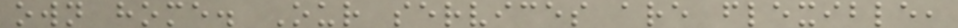own home. Our services are flexible,
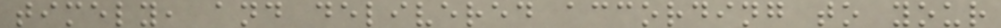timely, and delivered according to your
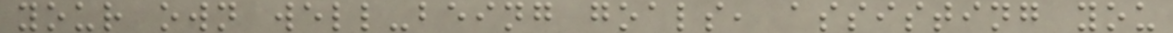your own well-being goals, assisting you
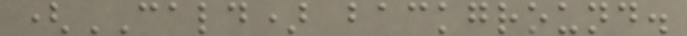(CALD) background.
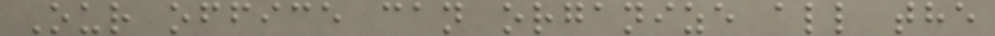Our office can organize all the
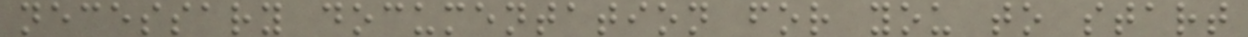necessary documentation for you to start
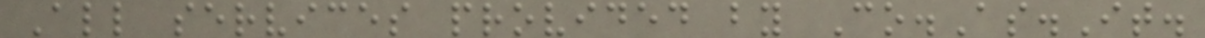All services provided by Co.As.It.
